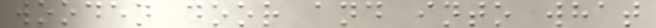wooden door and into what
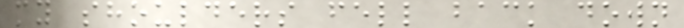my shoulders fell back down
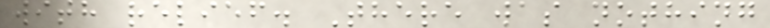with relief. There was nothing
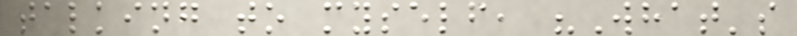talking to myself, "What's
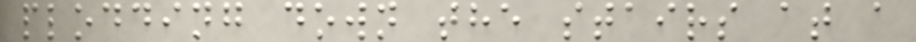plodding down the stairs at a
